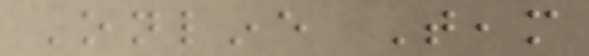Online Team
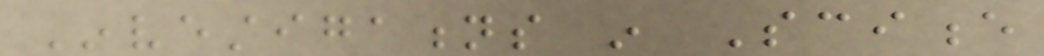Investigations in Science
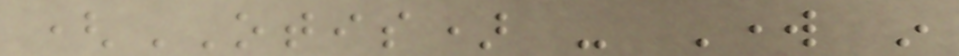(OTIS) - Work in
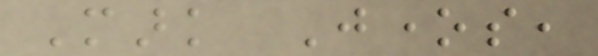Mark Jones,
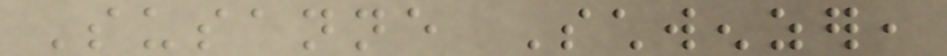Susanne Schwenzer,
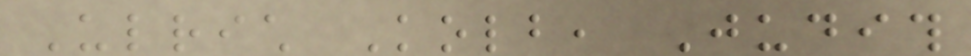Ulrich Kolb, Judith
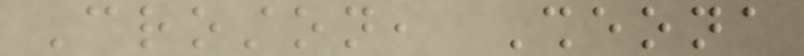Croston, Sheona
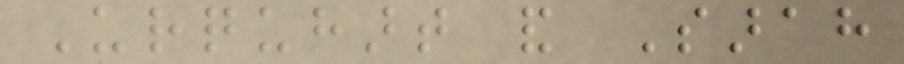Urquhart and Sarah
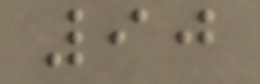90
